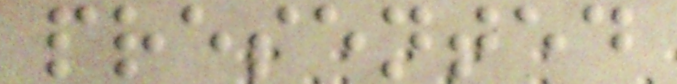presented
